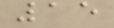15
